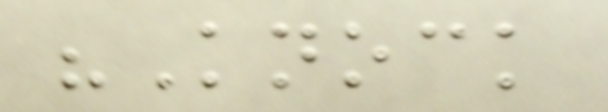"Knock
